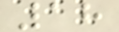18
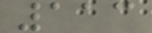113
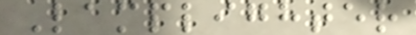Lamplighter
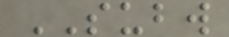SUBW
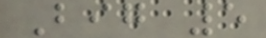Big 5
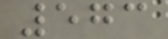573
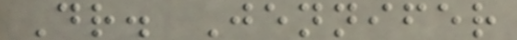Dr. Jennifer
